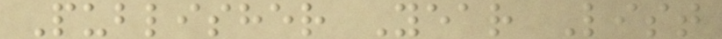Publisher Year List
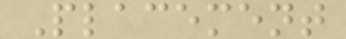Placement
